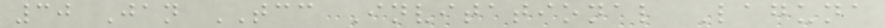30 Jan TCC Invitational Laguna
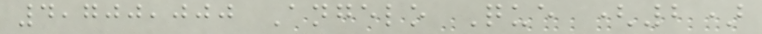4,700,000 Angelo Que (2)
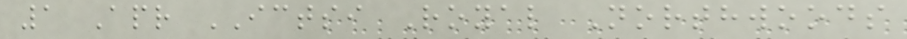1 Apr ICTSI Royal Northwoods
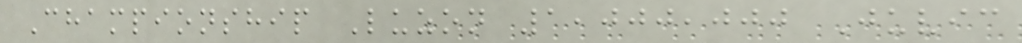Championship Luzon 1,000,000 Juvic
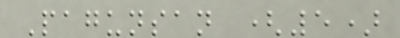Pagunsan (5)
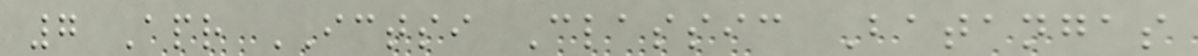7 Apr ICTSI Classic Batangas
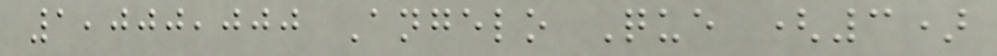1,000,000 Angelo Que (3)
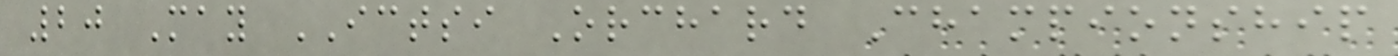20 May ICTSI Orchard Championship
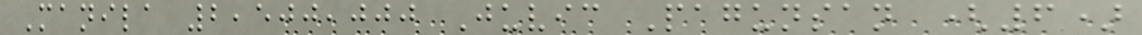Manila 2,500,000 Juvic Pagunsan (6)
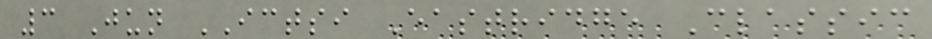3 Jun ICTSI Eastridge Classic
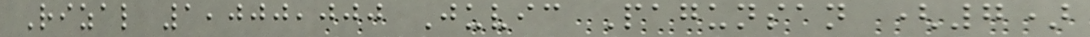Rizal 1,000,000 Juvic Pagunsan (7)
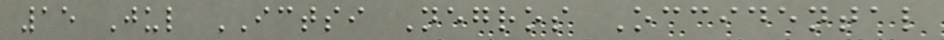15 Jul ICTSI Negros Occidental
